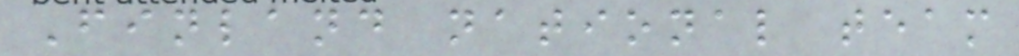Finland national team
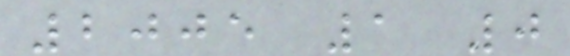2005 1 0
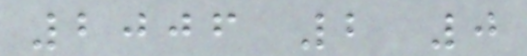2006 2 0
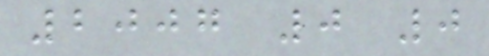2007 0 0
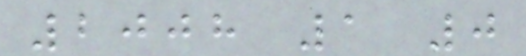2008 1 0
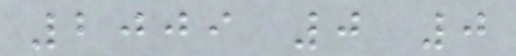2009 0 0
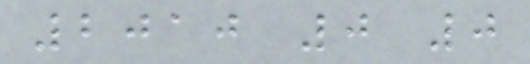2010 0 0
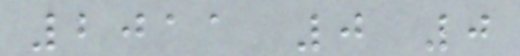2011 0 0
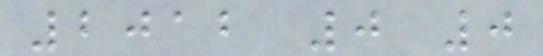2012 0 0
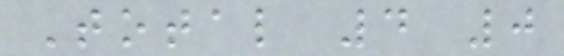Total 4 0
